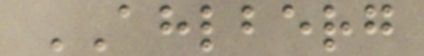AHLBERG
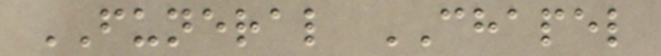FUNERAL CHAPEL
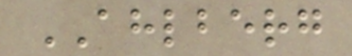AHLBERG
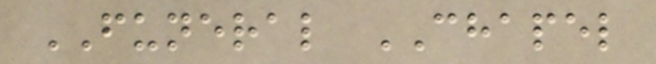FUNERAL CHAPEL
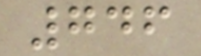746
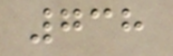738
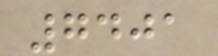7401
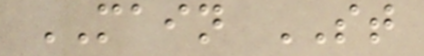MAIN ST
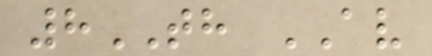8TH AV
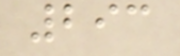293
